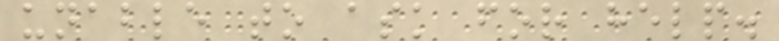unable to ask for help.
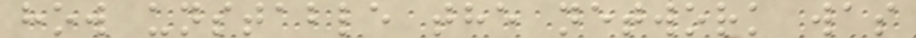how unstable the network was
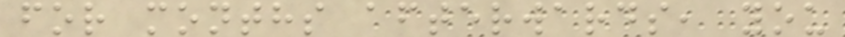for months afterwards, you
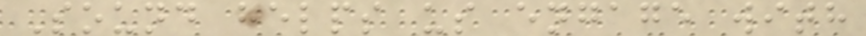Sound helps us engage with
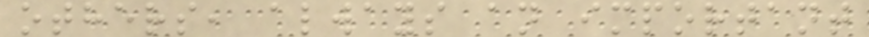others, always an important
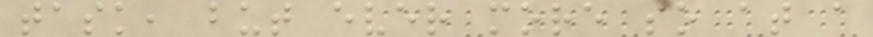task, but ever more so at a
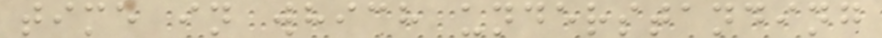time in which understanding
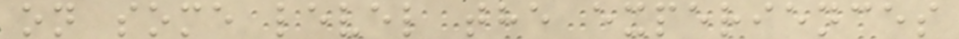on some level the experiences
